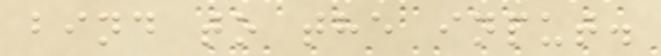bind to the input.
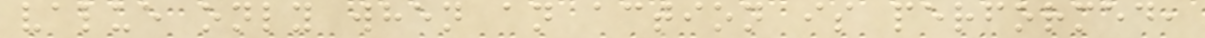value only when an action is performed,
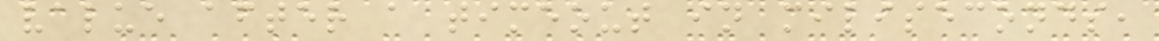value after a timeout in miliseconds,
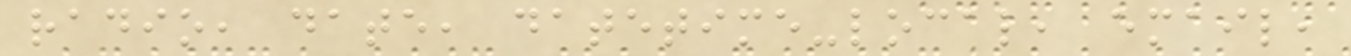radio, date, datetime-local, email,
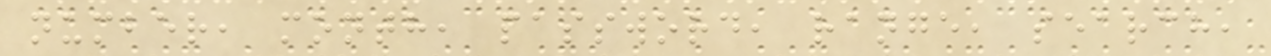number, month, password, range, search,
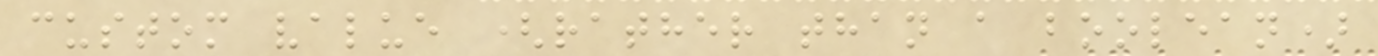custom value (rather than a boolean)
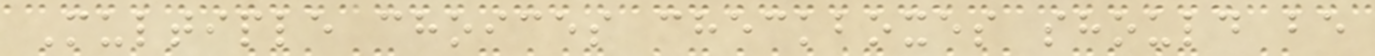Multiple choices checkboxes should be
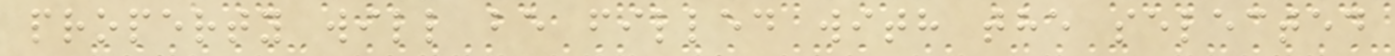property will be filled with the selected
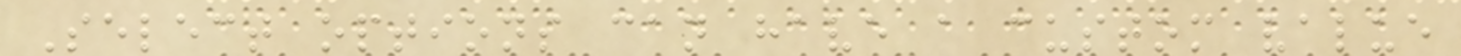Select options can have a custom value
